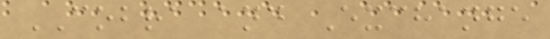COBRA and Exchange
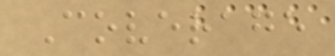Coverage
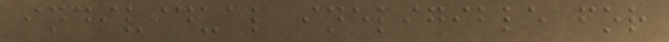individual ineligible for
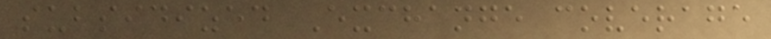subsidized Exchange coverage
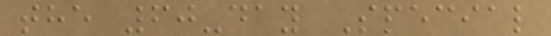the 60-day Special
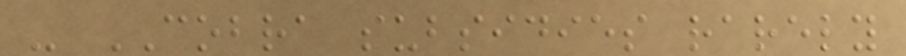- COBRA subsidies rarely
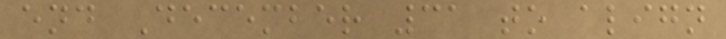end December 31 to align
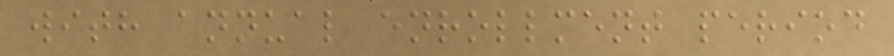with annual enrollment period
